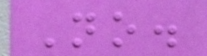No.
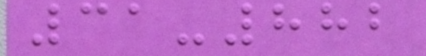31-882
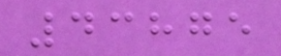43875
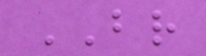BR
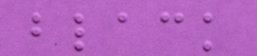black
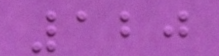120
